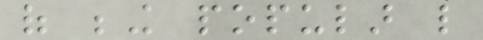of being popular like
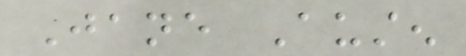Jane Austen
